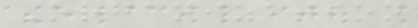Organization
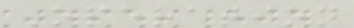Operation
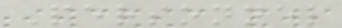Personnel
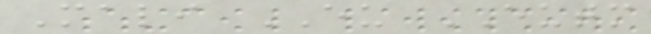Mali EU EUTM
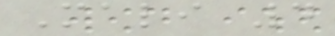Mali 4
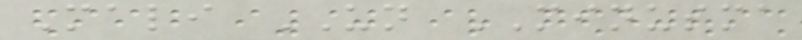Mali UN MINUSMA
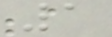1
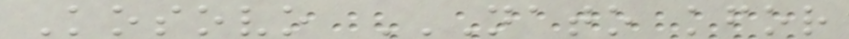Kosovo NATO KFOR
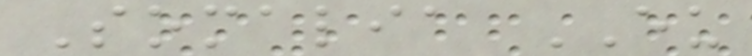Somalia EU
